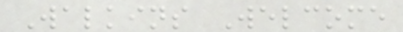Walkins Welcome
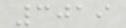3019
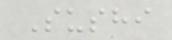Sushi
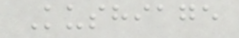Kushiage
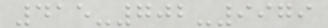415-702-9979
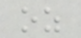oz
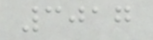3017
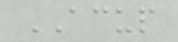ACUP
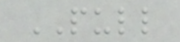PULL
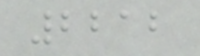2212
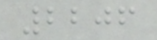2206
